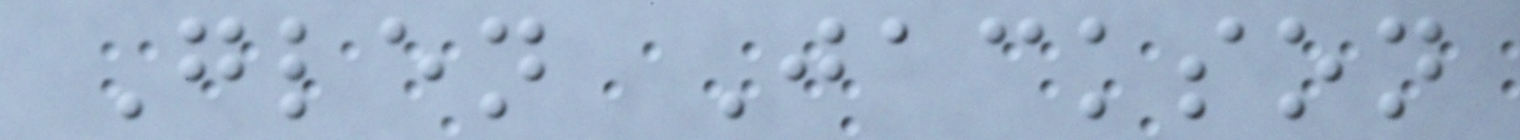Glen Jackson
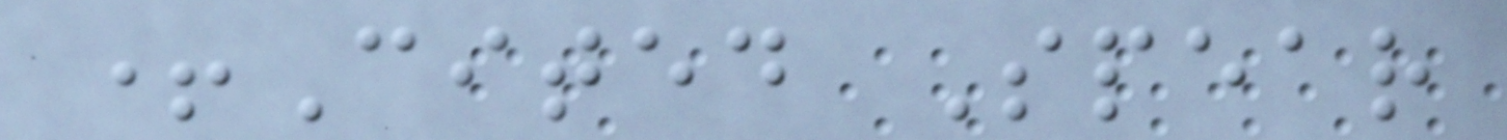+Cited Spear
